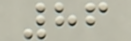86
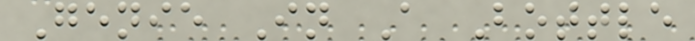Genie In A Bottle
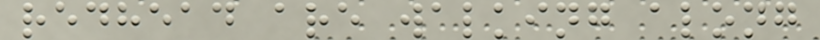redhead are walking along
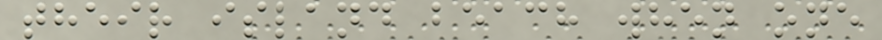their island beach when one
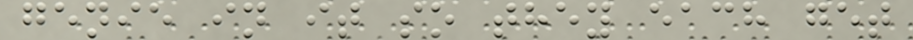genie in it so they each get
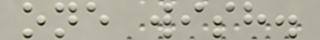one wish.
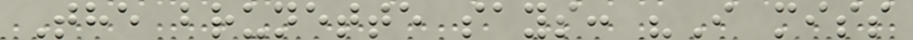The brunette says: "I miss
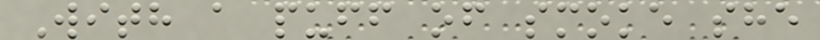With a puff of smoke she
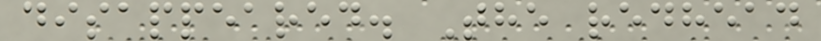disappeared. The redhead
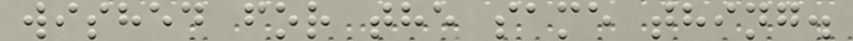wished for the same thing.
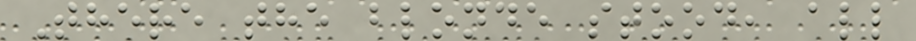There the blonde stood, all
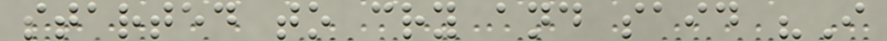started to cry and said "I
